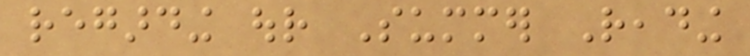regarding our Summer Reading
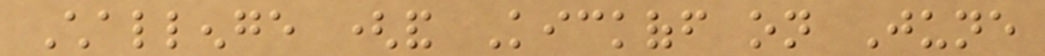Challenge (and Kickoff on June
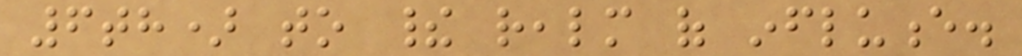6th) to their realm of influence.
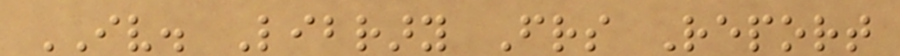IV. Library Friends Report
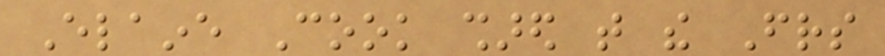Elaine Cook shared that the Friends
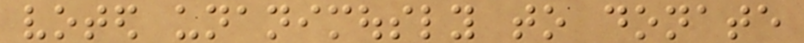voted unanimously to donate
